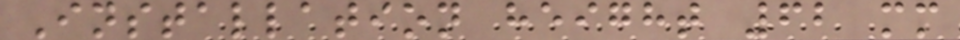Installation height 62 mm
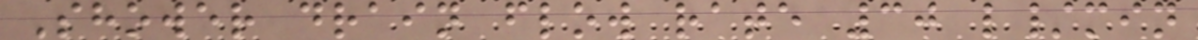Shower drain flow rate 30 l/min
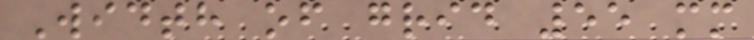Width of grid 55 mm
